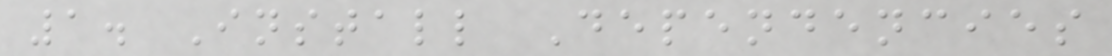1. Install Dependencies
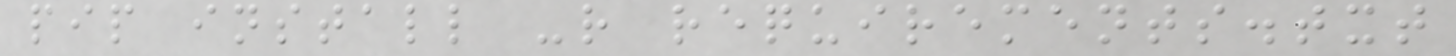pip install -r requirements.txt
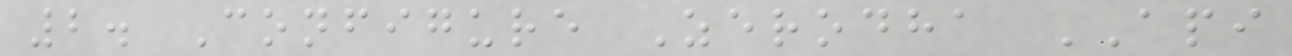2. Configure Zerodha API
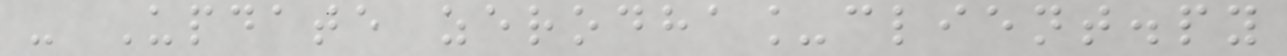- Update zerodha_client.py
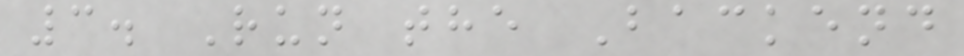3. Run the Backend
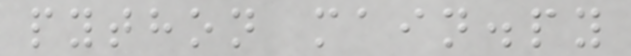python main.py
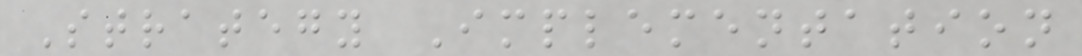Strategy Implementation
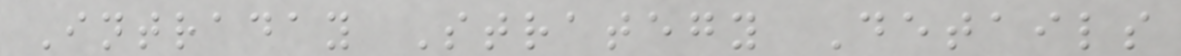Intraday Strategy Details
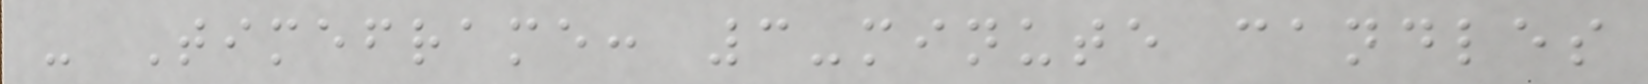- Timeframe: 3-minute candles
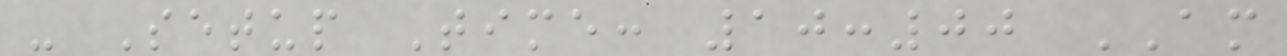- Setup Time: 10:00 AM
